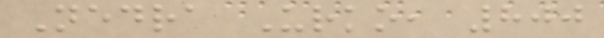Nedra Urko, 800
